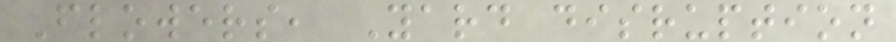Flowers, Yard disruption
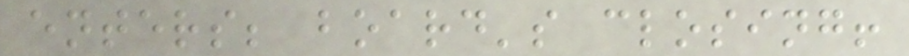enters; board's closing!
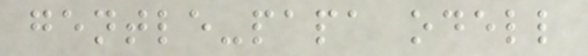gentle-papa odell
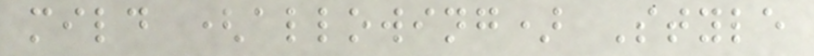mild (allowing) Style
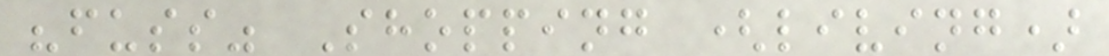"fuss" Shopping (living)
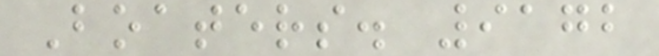Boaters. 9172
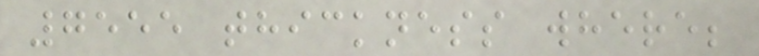7555 thickness where;
